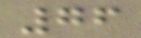76
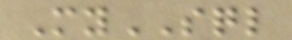MySQL
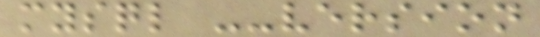mysql --version
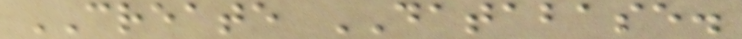CREATE DATABASE.
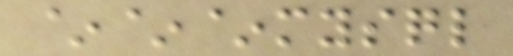~~~mysql
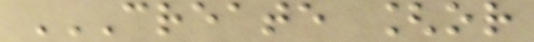CREATE [OR
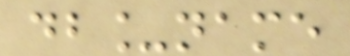db_name
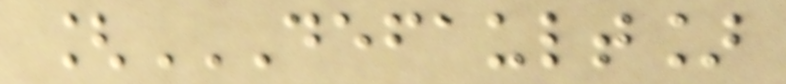[DEFAULT]
